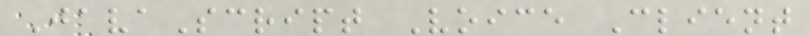JavaScript Voice Client
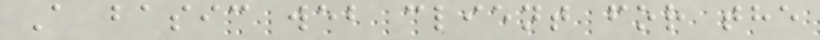A basic web client for the
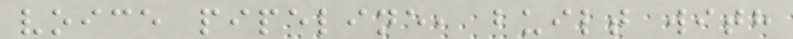voice pipeline, built with
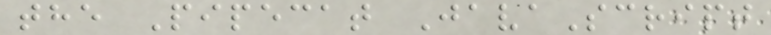the Pipecat JavaScript
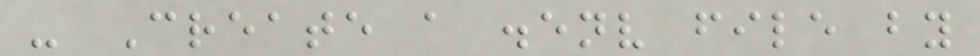- Create a .env file by
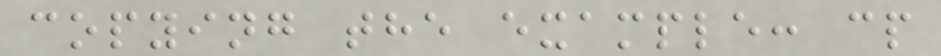copying the example: cp
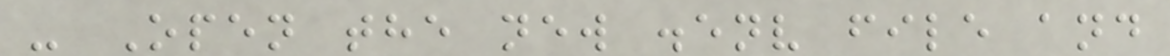- Open the new .env file and
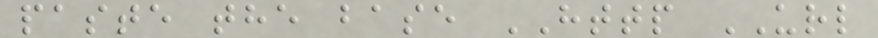paste the base HTTP URL
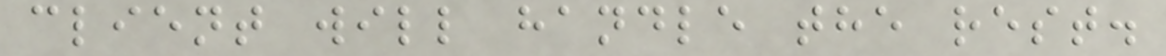client will handle the rest.
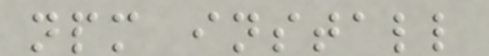npm install
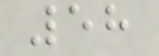58
